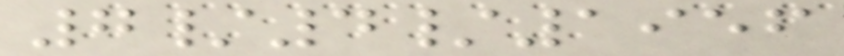7/4/1956
